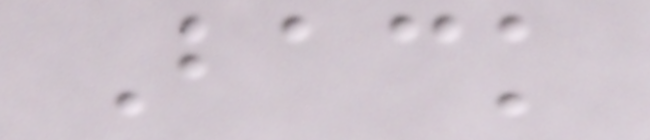Back
